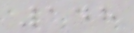148
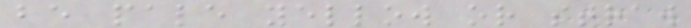be pale yellow or straw
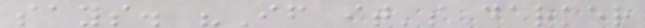says. "If it's darker
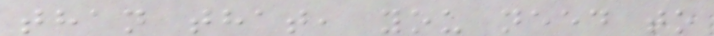than that, you need to
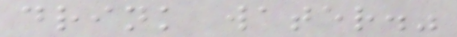drink water."
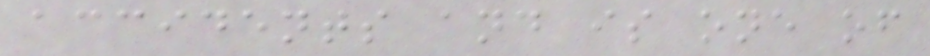accidents and is one of
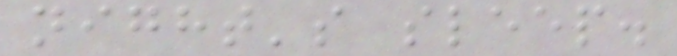night's sleep.
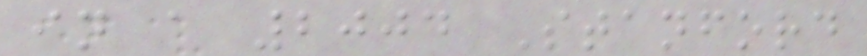in a 2004 Stanford
